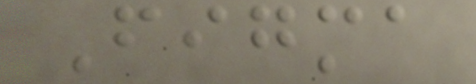Figma
